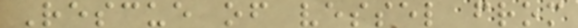Rescue of vessel from
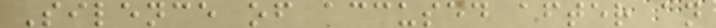Silence of accused after an
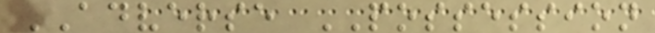ADVERSE POSSESSION
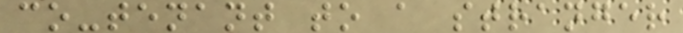co-tenant to a stranger
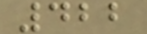422
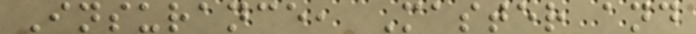Insurance, Master and
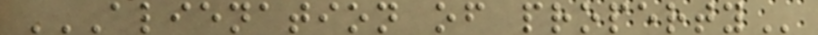ALIENATION OF PROPERTY
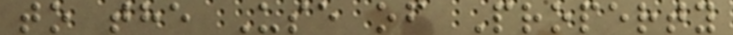to the Use of Property
